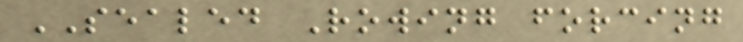SEALED Rowing forcing
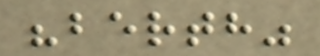"berth"
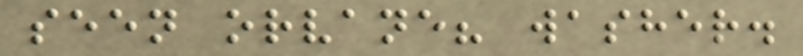seen orvane? washer.
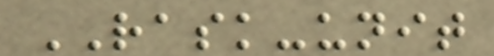RASK-unit
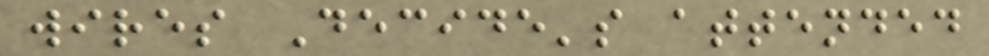wires Decide's attended
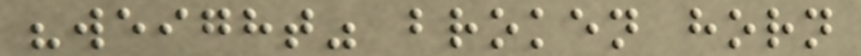"weight" broken horn
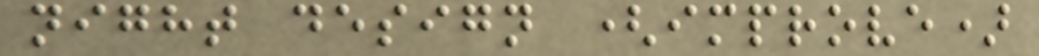night design (improve)
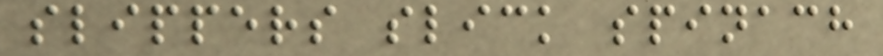slippers slick spinach
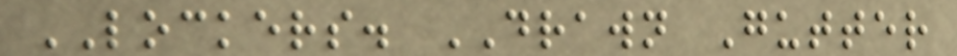LOCKERS. DRAWN Gutter
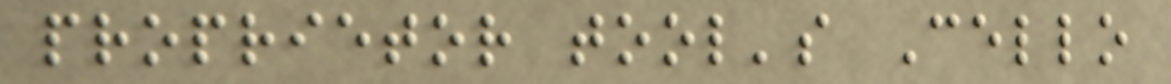proprietor tool's Cello
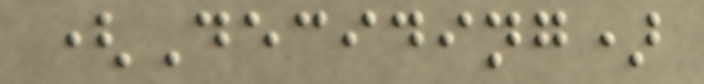(Deciding)
